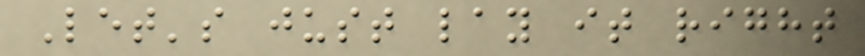Let's just lay it right
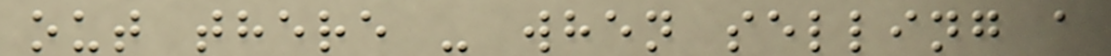out there - when selling a
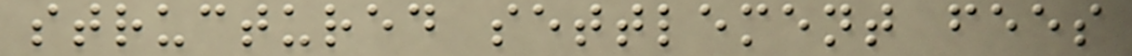structured settlement fees
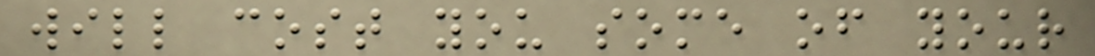will cost you some of your
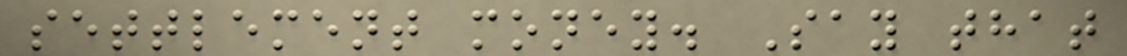settlement money. Say that
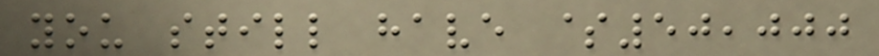you still have $50,000
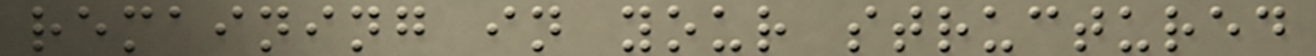remaining in your structured
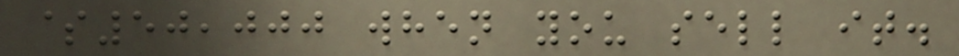$50,000 when you sell it.
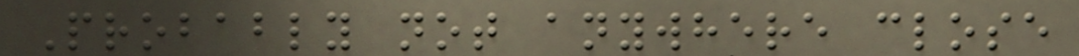Probably not anywhere close
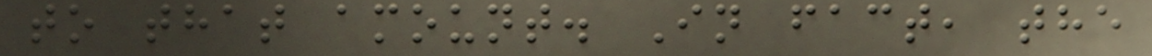to that amount. In fact, the
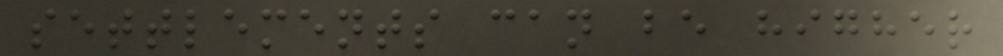settlements can be higher
